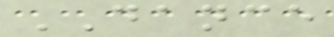DANCE
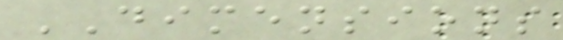DIMENSIONS
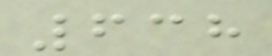638
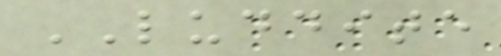LUDDITE
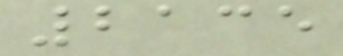2135
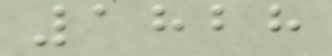1828
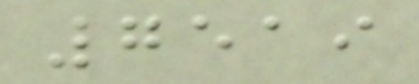7519
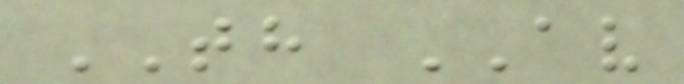TH AV
